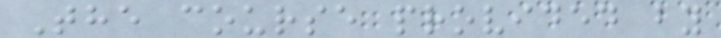The course provided by
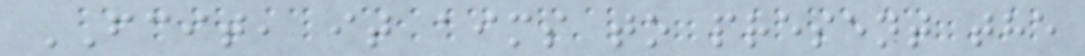FCIT, it aims to present the
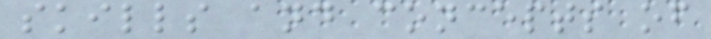skills and concepts of
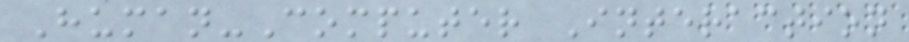Human-Computer Interaction
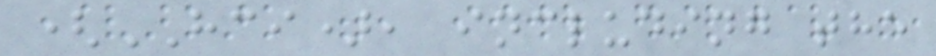(HCI), including the
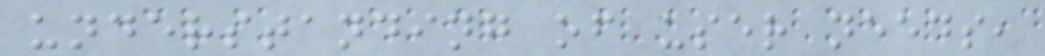understanding of user needs,
